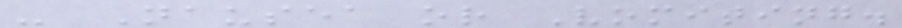- Nausea or Vomiting.
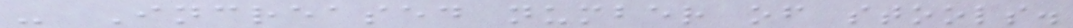- Increased number of stools.
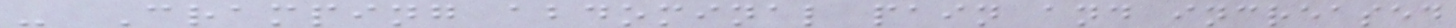- Cramping abdominal pain and increased
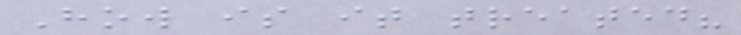How is it treated?
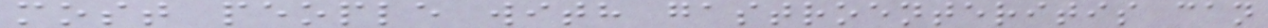most people with gastroenteritis can
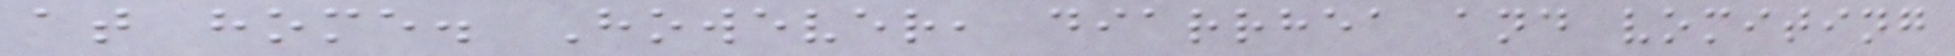at home. However, diarrhea and vomiting
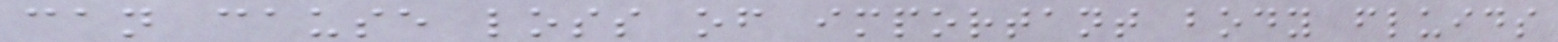can cause loss of important body fluids
